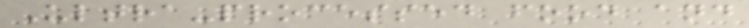Ultra-processed food and
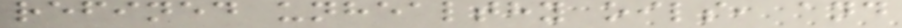refined unhealthy oils, and
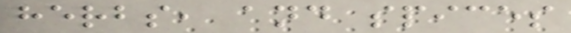herbs, and spices
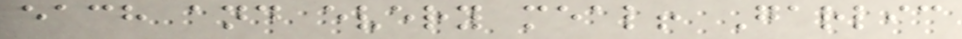each and every meal! Garlic
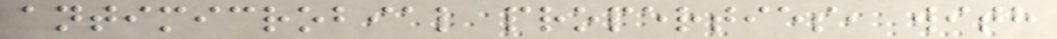antimicrobial properties, with
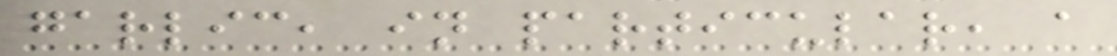garlic, in particular, a
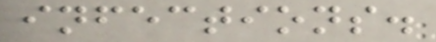infections.
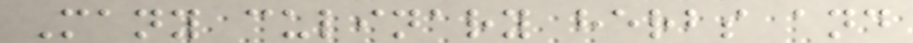Many culinary herbs and
